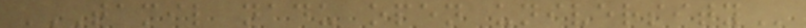TAMIL NADU OPEN UNIVERSITY
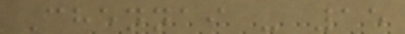Chennai - 15
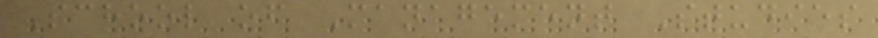School of Management Studies
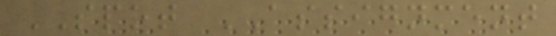SPOT ASSIGNMENT
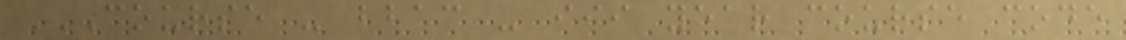COURSE - BBAC - III YEAR COURSE CODE
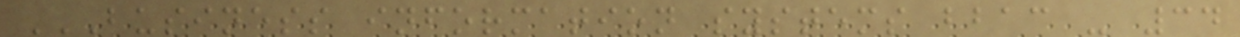BUSINESS INFORMATION SYSTEMS BBAC - 34
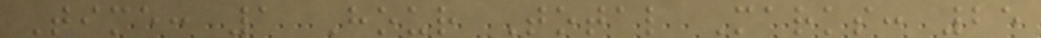Time: 1 Hour Total Marks: 25
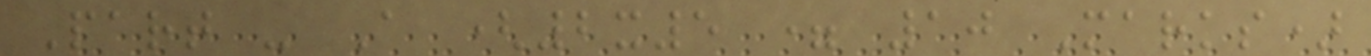Part - A (2x5 = 10 Marks)
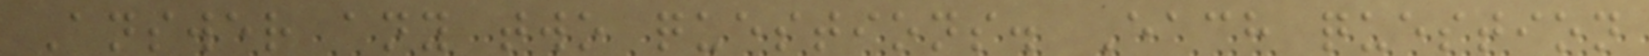Answer any two questions. Each question
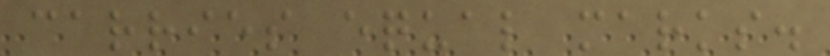carries equal marks.
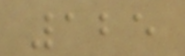125
